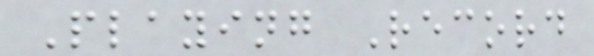Playing Record
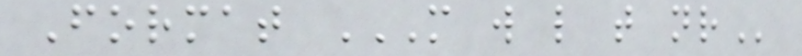Format M W L T NR
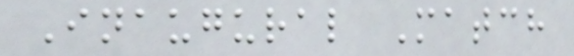Inaugural Match
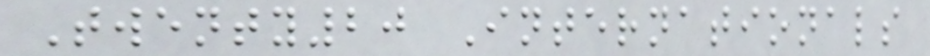Twenty20 Internationals
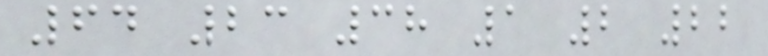64 23 38 1 2 22
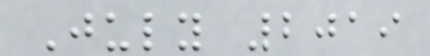July 2019
